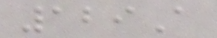129A
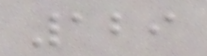129
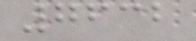7632
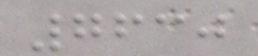7630
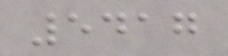5417
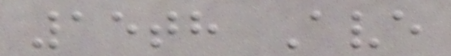15th Ave
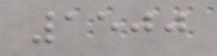1500
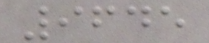9645
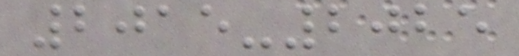2015-2025
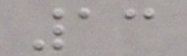13
